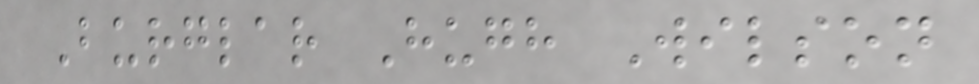Burglar Hugh Wilson
